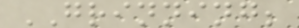GRINNING;
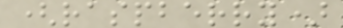(raspberry)
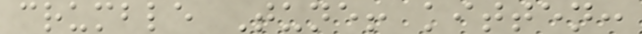crumble Tune! kitten:
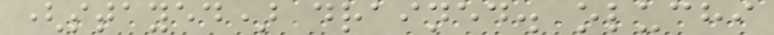(stayed) drained. oluchi
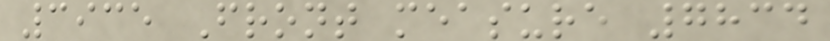3935 Front measure 7834
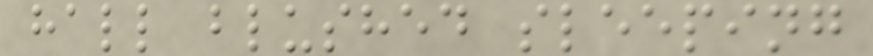hall blushed sleeping
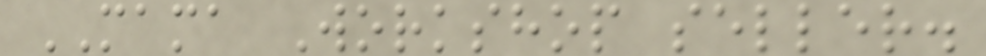MAMA Workshop seller.
